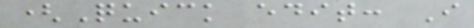(Quick edit: I
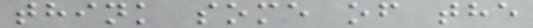think some of the
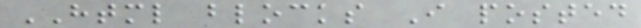HTML blocks I posted
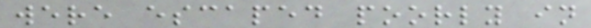were escaped poorly in
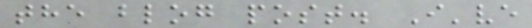the blog post. I've
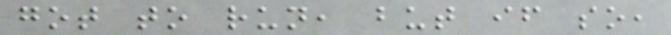got to run, but if so,
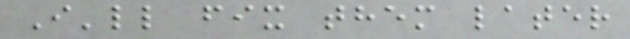I'll fix them later
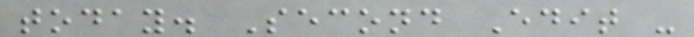today. Second Edit -
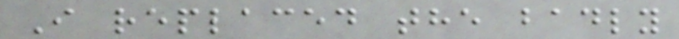I replaced the badly
